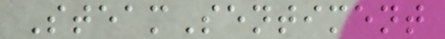SteamSentiment
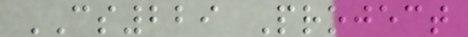CS229 Project
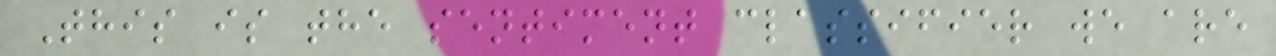This is the sentiment classifier we are
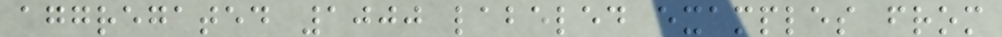aggregated 1000 labeled examples from
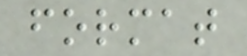format
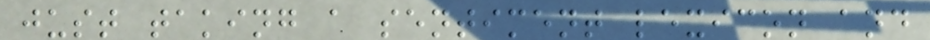just taking a sentiment lexicon and
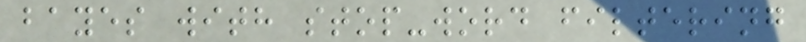bayes with stop-word filtering
